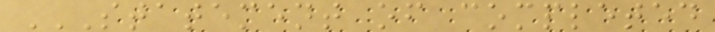STATEMENT OF COMPLETED
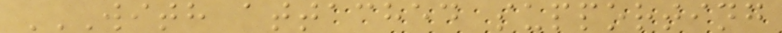WITH ATTACHED SUPPORTING
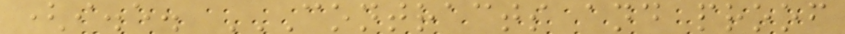(i.e. CONTRACTS AND PROOF
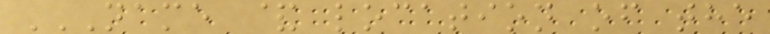NAME & LOCATION OF THE
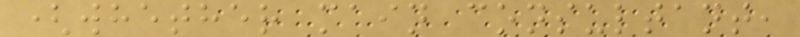(whether main consultant,
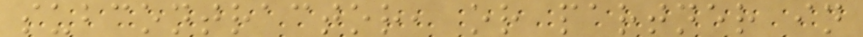subcontractor, or partner in
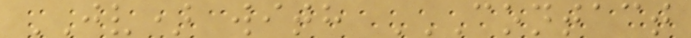JV) with CONTACT
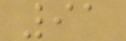91
